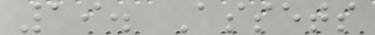19. Assets
